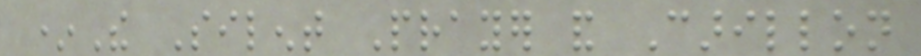*The Silent Prayer and Carillon
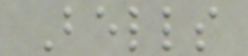Bells
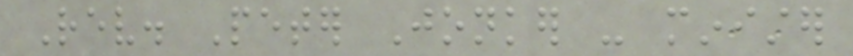Rev. Peter Jonker - minister
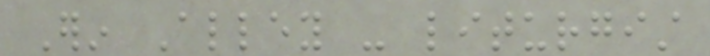Erin Alley - liturgist
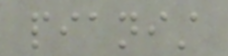pianist
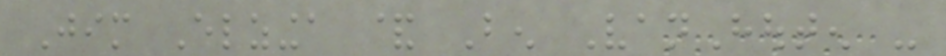Jim Elzinga & Ben VanHouten -
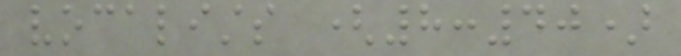vocalists (8:40)
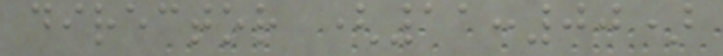director (11:00)
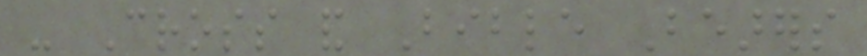- Cross and Bible Bearers
